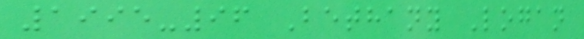1995-96 Bethany Logan
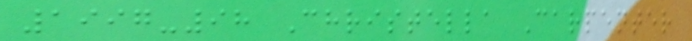1997-98 Christella Carpenter
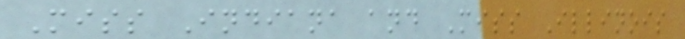Miss Indiana and Miss Illinois
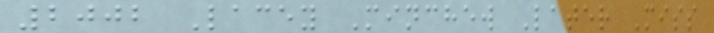2002 Lacey Minchew Later Miss
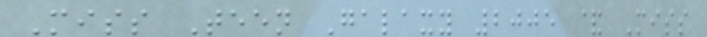Miss Teen Galaxy 2005 & Miss
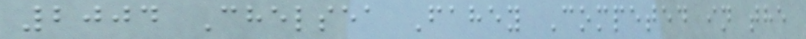2004 Chelsea Fahey Competed in the
